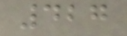427
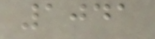1041
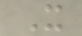X
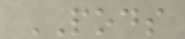PODS
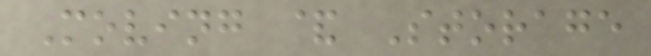Moving & Storage
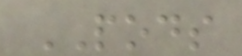PODS
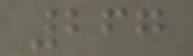267
